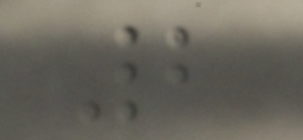2
